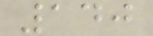140
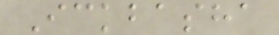Ickbasha
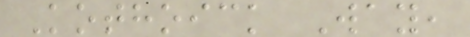Kothoick Way,
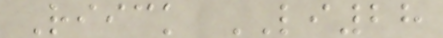Riick LI28
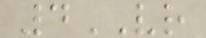4VR
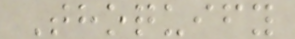Thoquify
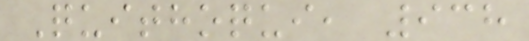Quithoqui, 938
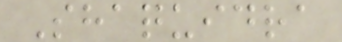Shaquidra
